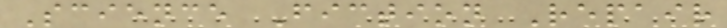Science Fiction Repair
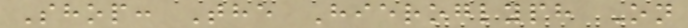Shop: The Hieroglyph On
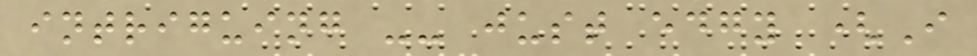intriguing -- just edgy (I
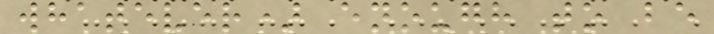whatever) enough to be
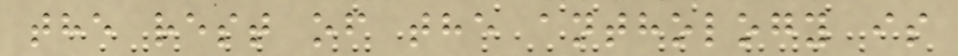the rest of the anthology is
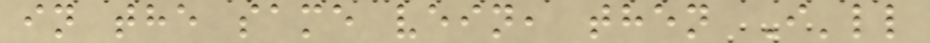in the same vein, then I'll
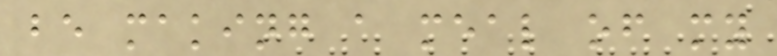be making a meal of my
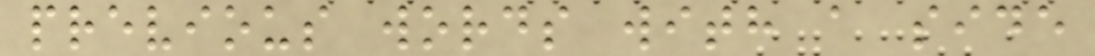previous words with a side
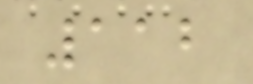112
